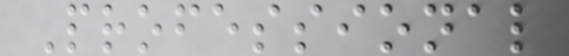Professional
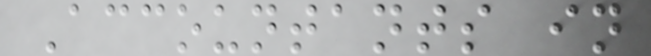Accountants in
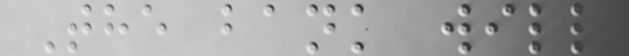The bank will
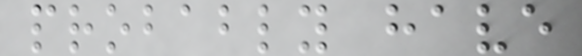probably have
